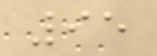95
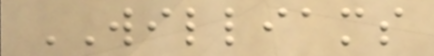WILLIAMS
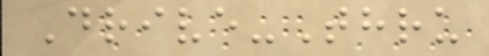Drive-Thru
